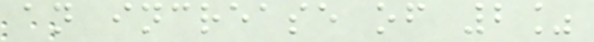an increase of 2%
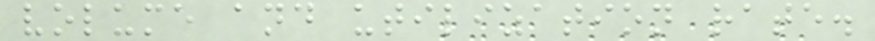volume and utilization rate.
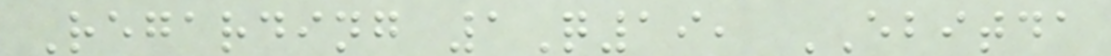Regarding 1Q19, EBITDA
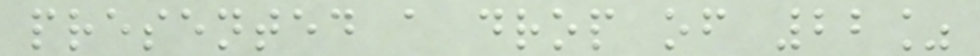presented a drop of 22%
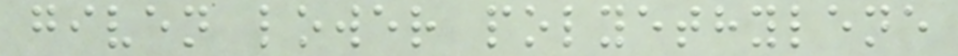given lower polyethylene
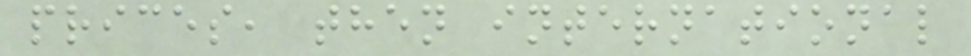prices, then international
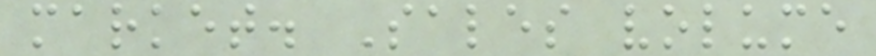market. Sales volume
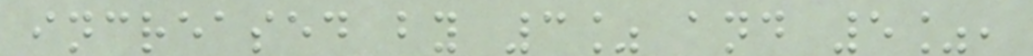increased by 3% and 5%,
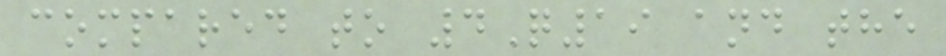compared to 4Q19 and the
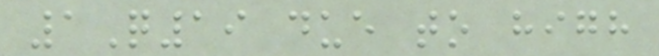1Q19 due to high
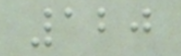120
